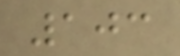103
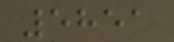5851
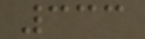333
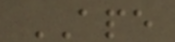APE
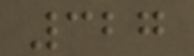327
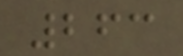263
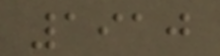1910
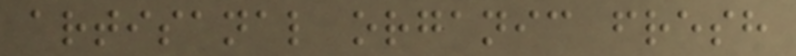artisanal organic fresh
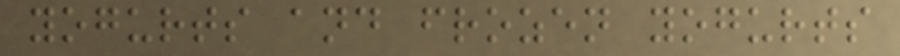yogurts and frozen yogurts
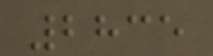2835
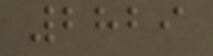2829
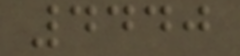4440
